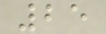25
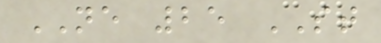NE 25 ST
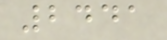2441
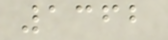1362
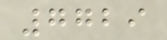7729
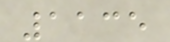1135
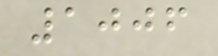1006
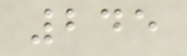245
